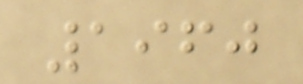1960
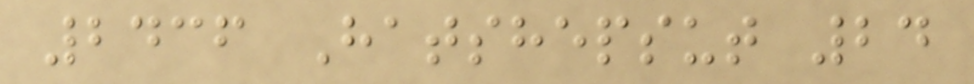2436 Hatshepsut 24
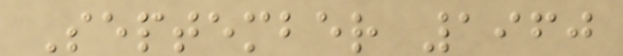September 1960
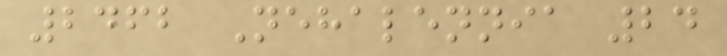2462 Nehalennia 24
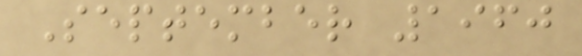September 1960
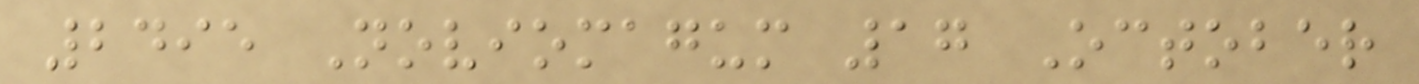2495 Noviomagum 17 October
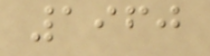1960
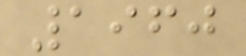1960
